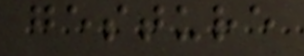gesture
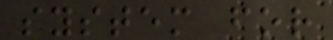system for
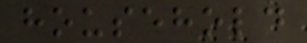household
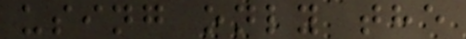using only the
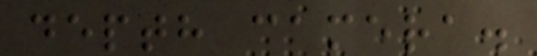depth camera.
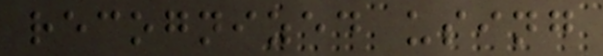recognized using
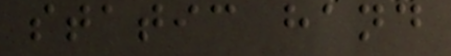static hand
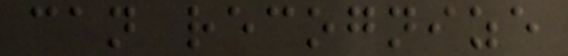can recognize
